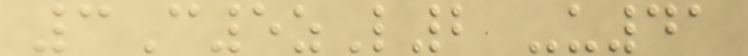3C5zL2 -u41
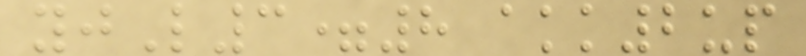yjL3=8 akk2up
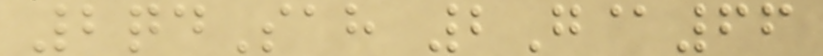2qdSah 2G@66
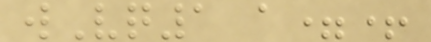wVq1 a=+
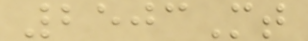2503Mt
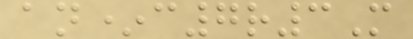an*c7r3M
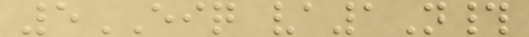5EIQ va1N#
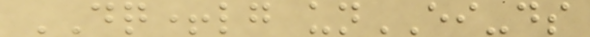DQ+lg unEI-ds
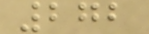272
